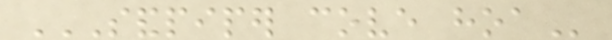SANDPIPER COVE HOA
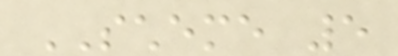SCHEME 5
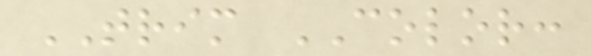TRIM COLOR:
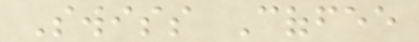Swiss Coffee
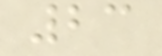23
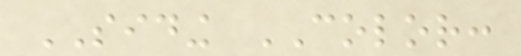SIDING COLOR:
